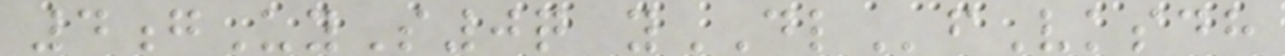4gUyS0q yDLfVksdh
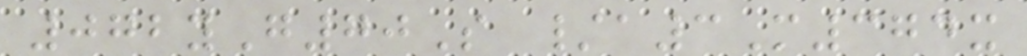072yG70S /a3M374x
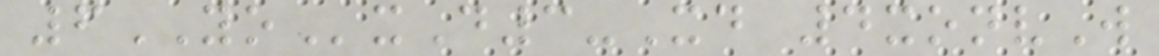6YOxD3-Xd 4xonvW
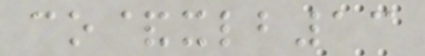co&xlb13
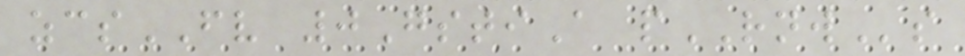zcsFV 0GstiA pRNWs
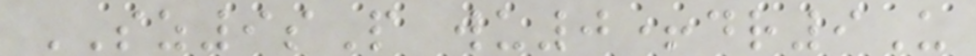SZ9sP wu0+dr9U
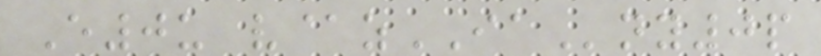E0u v@zIAny0p
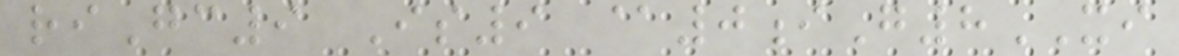riGc9 Is9 @0iG8XI
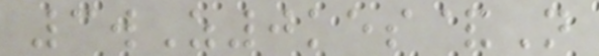3wZ0kes&N
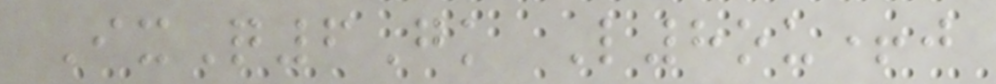IxQ6Gk L8ou+j
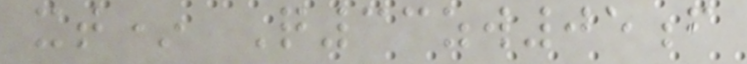xt* Q33zw05f
